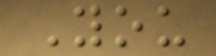You
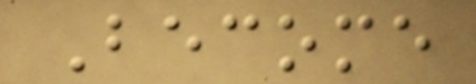Become
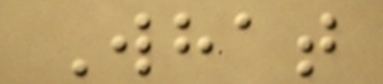What
